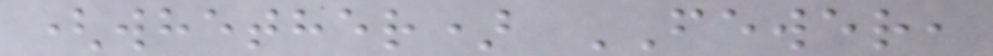(whether) FEWER,
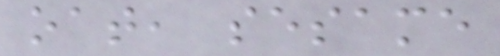oat, sesame
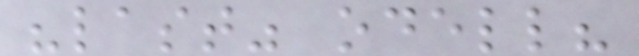"last" odell?
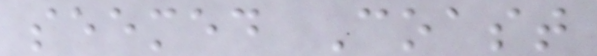seemed Coast
